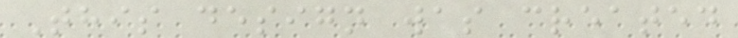This design was created
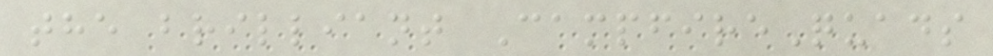the brilliant CampfireQuads
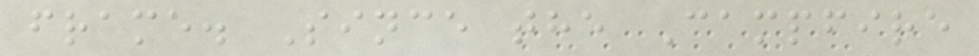frame. Since the Campfire
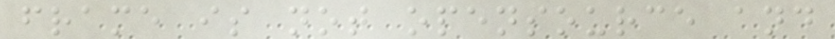frame is not opensource and
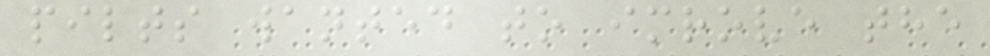pilts wanted to imrove the
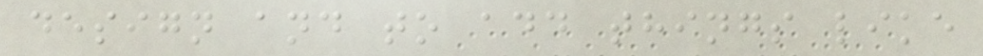design and to add things like
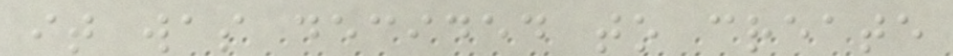it was decided to create
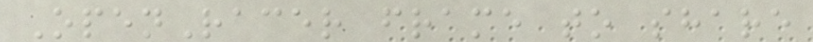OpenRacer frame to share
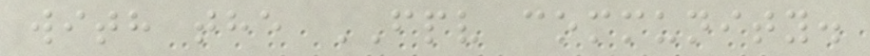with the FPV community.
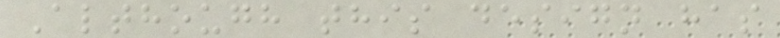Although this design has
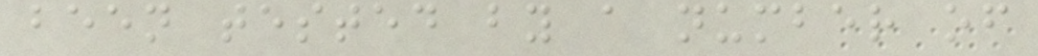been tested by a number of
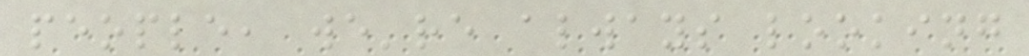people, we're always looking
